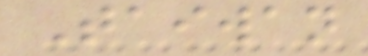Taiwan
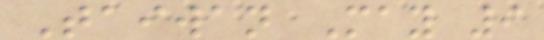Taiwan May 9
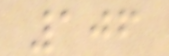106
